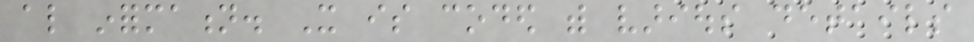also information. It is coded with various details
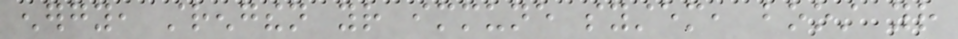energy, strengthen your immune system, boost your
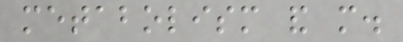metabolism and more.
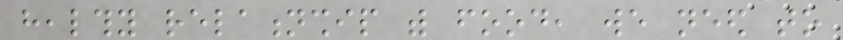healthy relationship with food, we need to
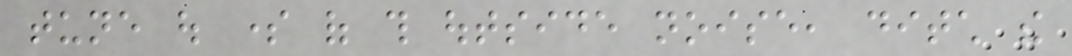tune out some of this outside noise, ditch the
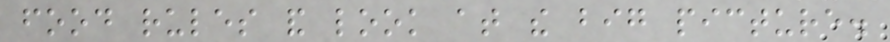food rules and look at the big picture.
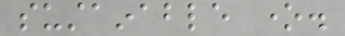sustainable one.
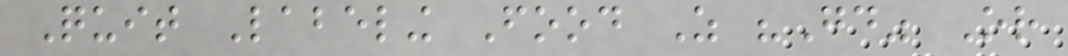Quit Labeling Food As "Good" Or
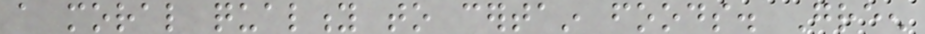a moral quality to certain foods. Green
